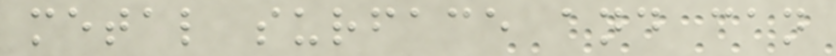metal surface and can
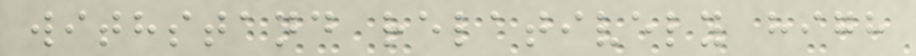withstand relatively high
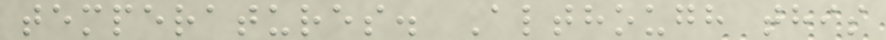temperatures. Although this
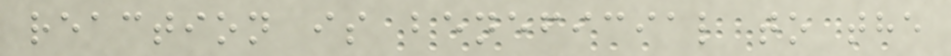reaction is beneficial to the
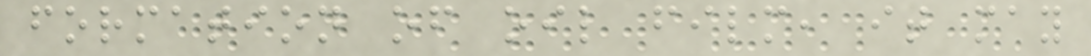formation of oil film, it may
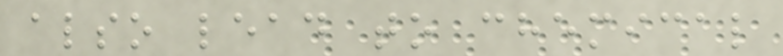also lead to chemical
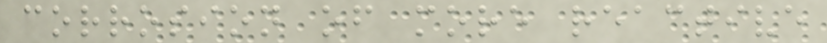corrosion of more reactive
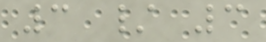3 / 3
